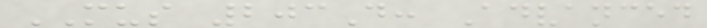MUS 203D: Advanced
